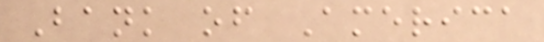Bank of America
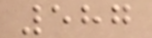587
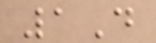1D
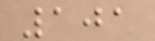101
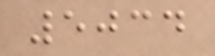5034
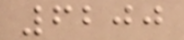6200
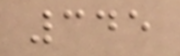345
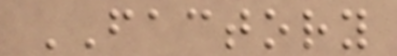FACTORY
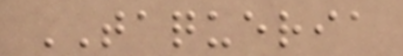TAQUERIA
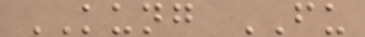KUNG FU
